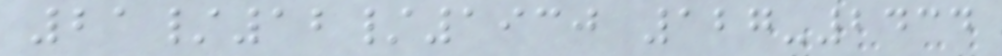21/12/1930 127-2434
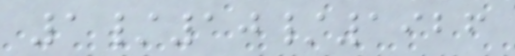1/10/1926
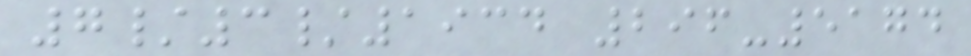7/3/1934 296-5174
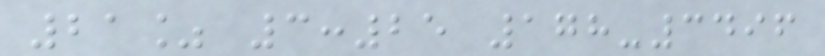21% 3:25 178-3496
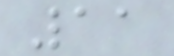11
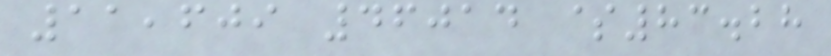11,609 46014 $83.28
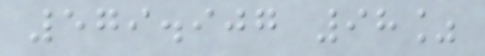579.907 98%
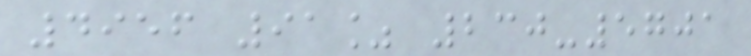4956 91% 230-5701
